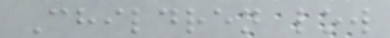Children low
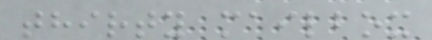thirty mailbox
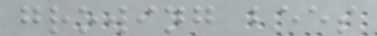growing bees
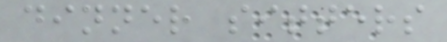dinner sitters
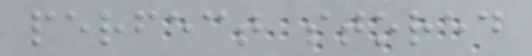perfect stored
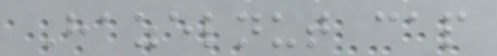Hazelnut cap
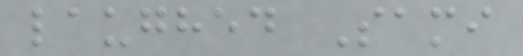laughed Sami
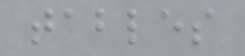tables
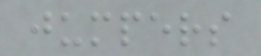jumpers
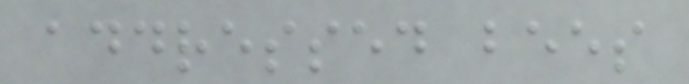addressed bees
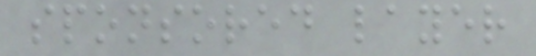sponsored layer
